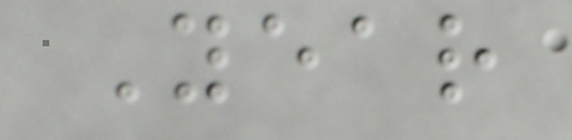Year
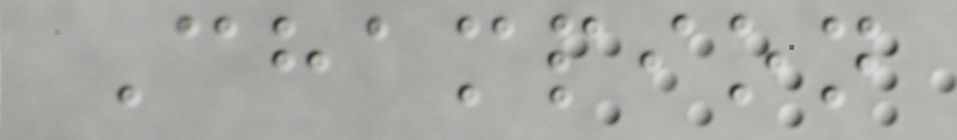Champion
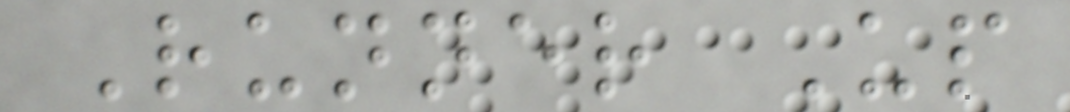Runner Up
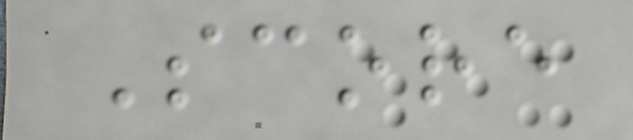Score
